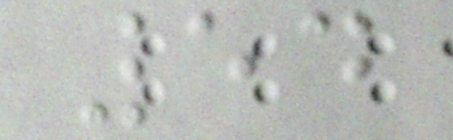54
